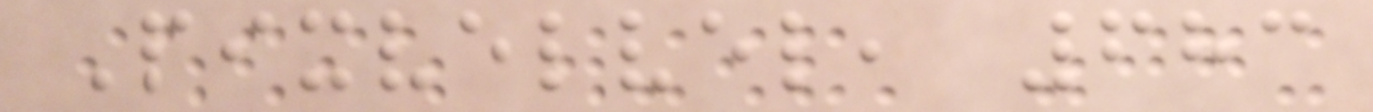Pixvelvel, 683
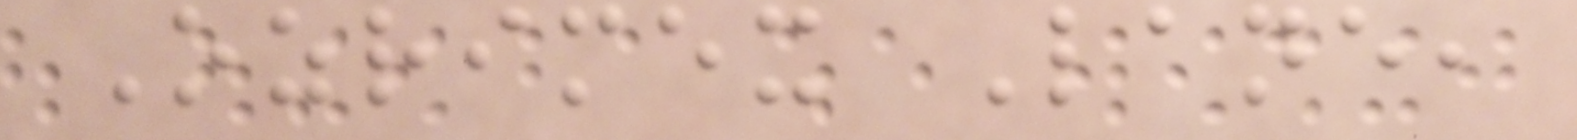Ozrimex Lane,
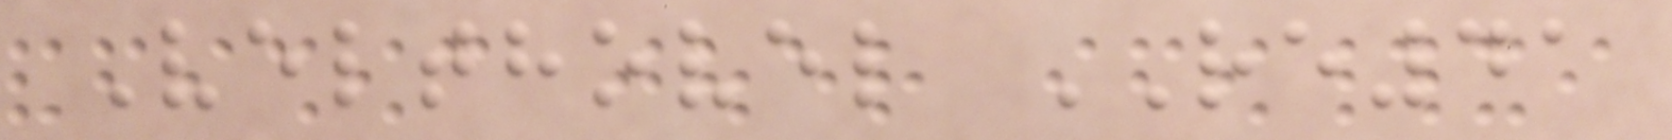Velthovel RE41
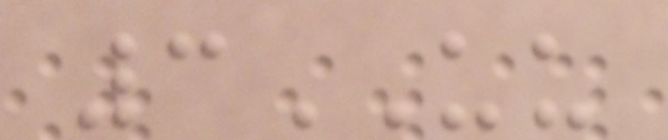3UU
